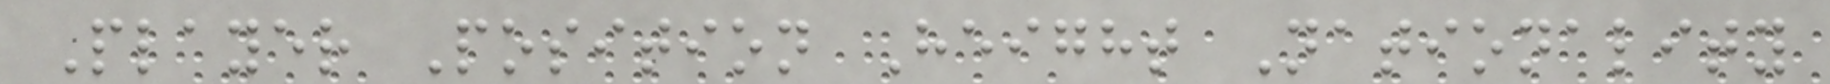Player Position Height Nationality
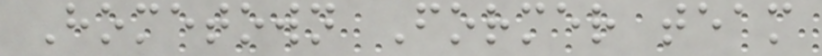Hometown Former team
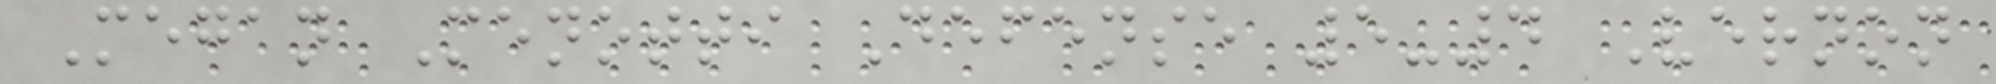Megan Menotti Defense 5-4 Vernon
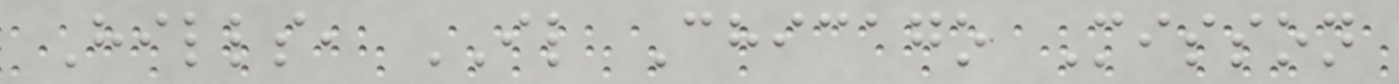Hills, IL Chicago Misson
